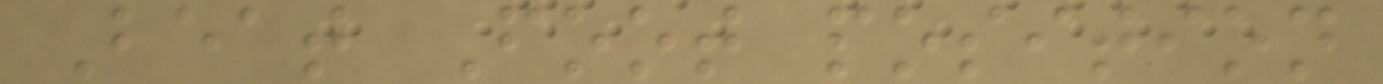Beat Foot position
